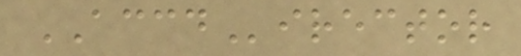ACCDirector
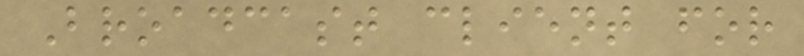Broadcast client for
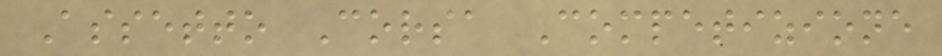Assetto Corsa Competizione
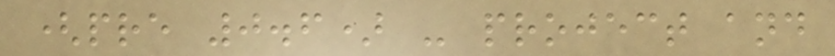(pre 0.6) - project and
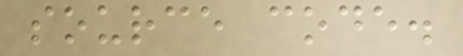source code.
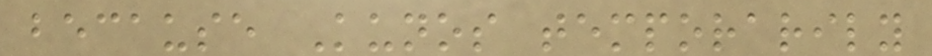because Kunos temporarily
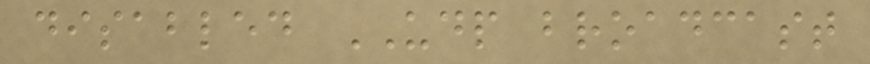disabled UDP broadcast
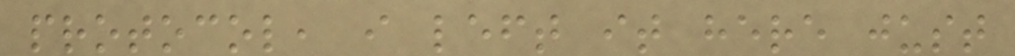protocol, i left it here just
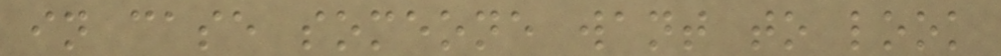in case someone want to look
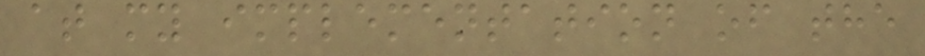at my implementation of the
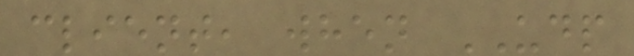client, when UDP
